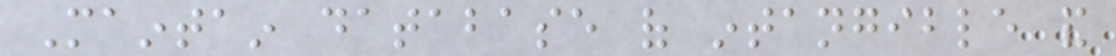Maintain database of intangible and
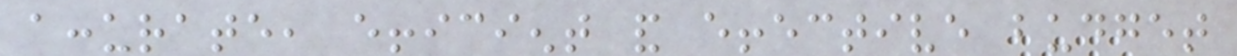accurate, efficient and effective budget
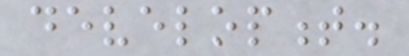development.
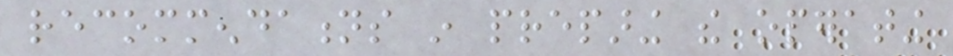recommendations in preparing the operating
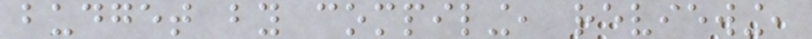budget by compiling, reviewing,
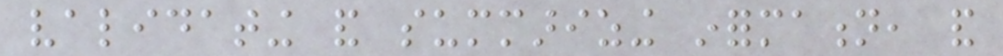validating and summarizing information, and
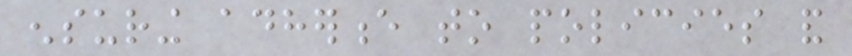ensuring adherence to policies and
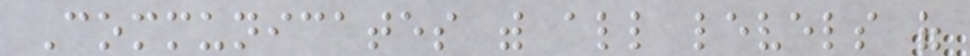Communicates with all levels of
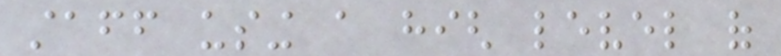staff using a high level of
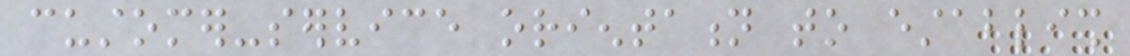customer-service orientation to establish
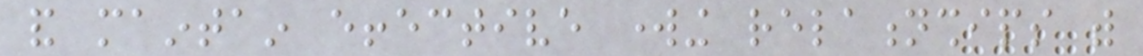and maintain effective working relationships with
